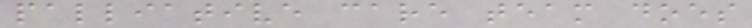palliative care team does
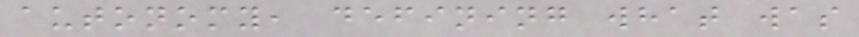autonomy, defining what was
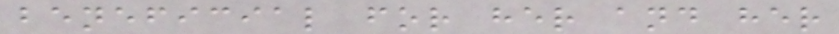beneficial for her and her
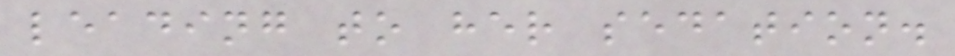leading to her sedation.
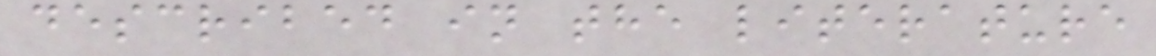described in the literature
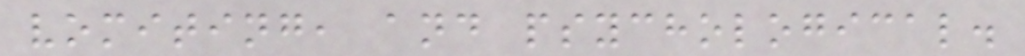vomiting, and psychological.
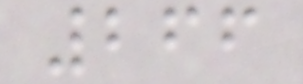266
